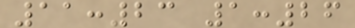11:23 1:26
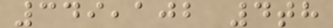349,102 4th
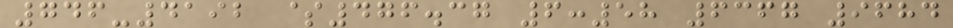746-4192 $476.37 6:58 6367 9684
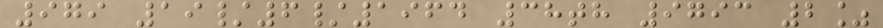979 19/6/1964 38th 9793 2%
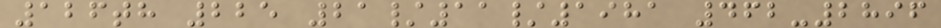126th 225 21/11/1981 462-2896
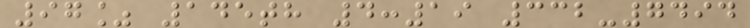97% 145th 4:19 332-7494
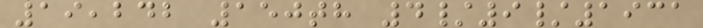19,242 150th 4/9/1931
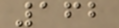162
